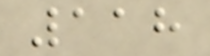118
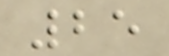25
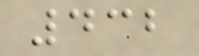432
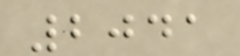2041
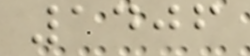1406
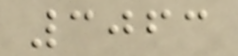3063
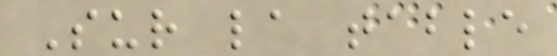Sur la table
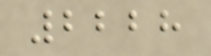2228
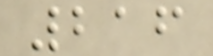216
